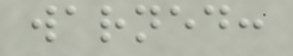warned:
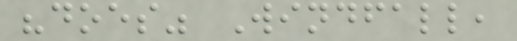"does" Windfall,
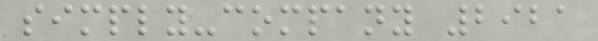simply-company 2921
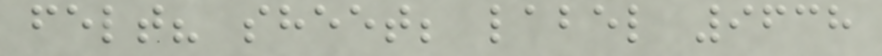felt? sheet; label 9638
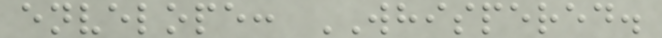envelope: WHISPERED.
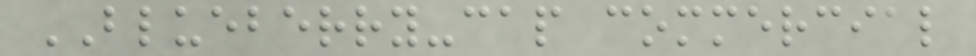BLUEBERRY-cap commercial
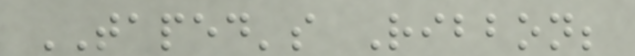TAPED's Ribbon;
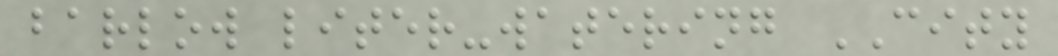barlow liter-watering CITY
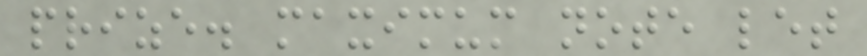prize. maximum note let
